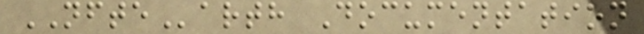NFTEarth Documentation
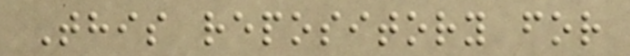This repository for
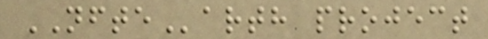NFTEarth project
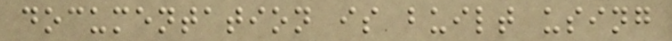documentation is built using
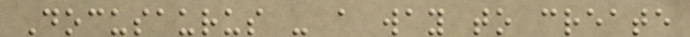Docusaurus - a way to create
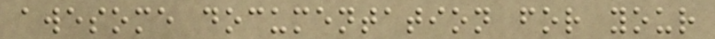awesome documentation for your
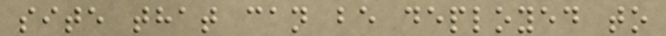site that can be deployed to
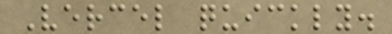Vercel quickly.
